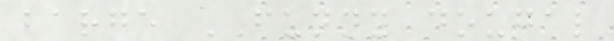barge FUNNY dougal
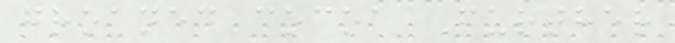groaned cocoa Further
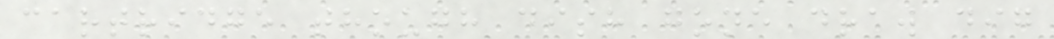cartridge though dish gone draw dig
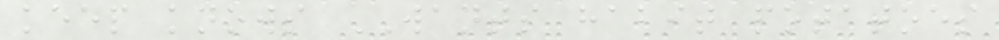keep knows WANTS habit potatoes
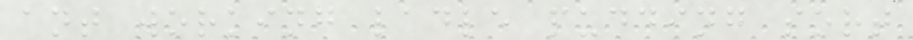ant working ladle pudding sort
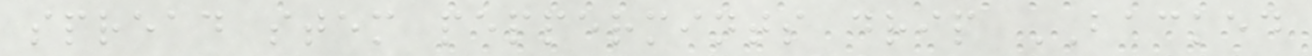spread stem peppermints drip BACKED
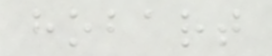hobart
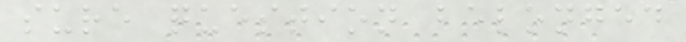sure question belonged
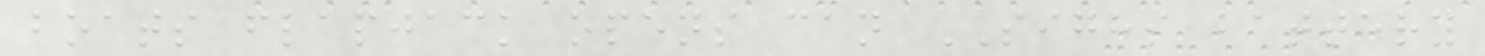boats flapjack opens can SIGHS battery
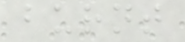burnt
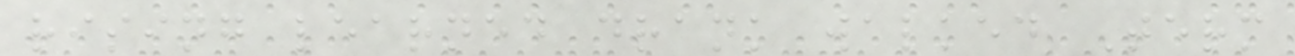rising learned drank walked Term
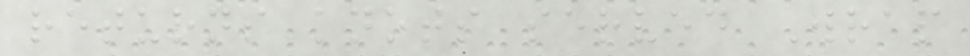returns knots served Wrap
